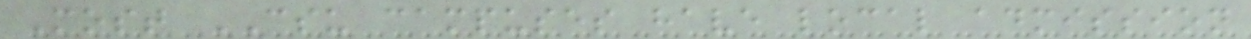Most CSU campuses have local admission
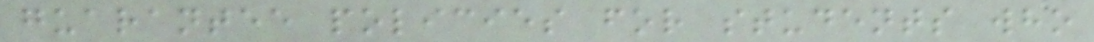guarantee policies for students who
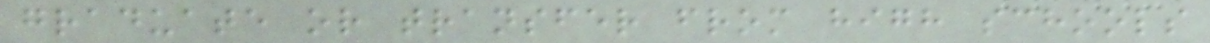graduate or transfer from high schools
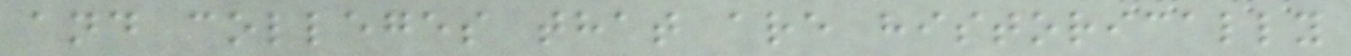and colleges that are historically
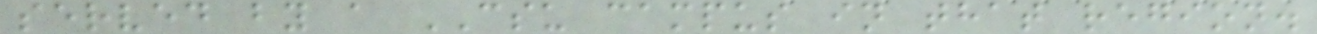served by a CSU campus in that region.
